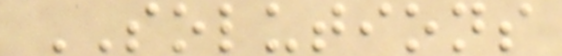SOLUTIONS
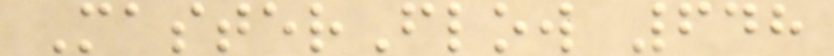MasterFlow 648
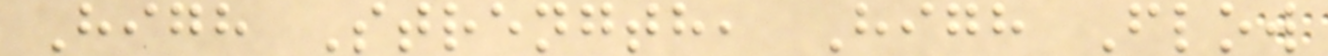High Strength, High Flow
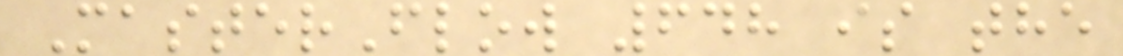MasterFlow 648 is the
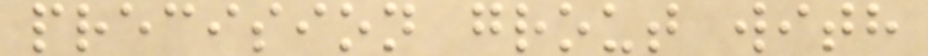precision grout with
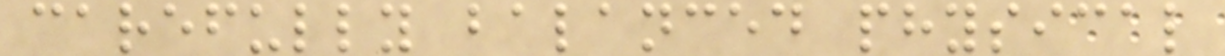carefully balanced physical
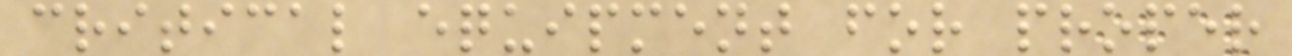critical equipment for proper
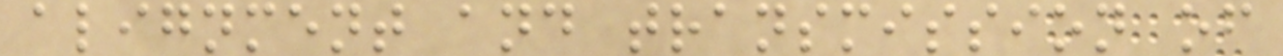alignment and transmission of
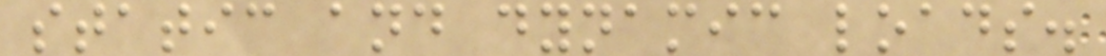static and dynamic loads.
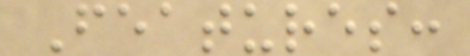Features:
